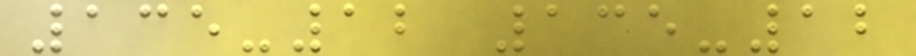135-12 135-12
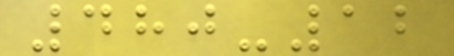480-12
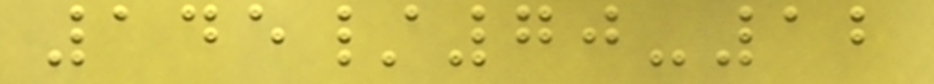145/70-12
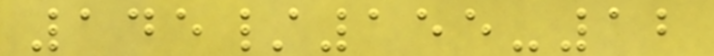145/155-12
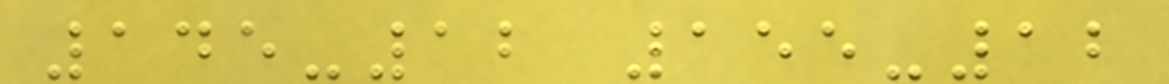145-12 155-12
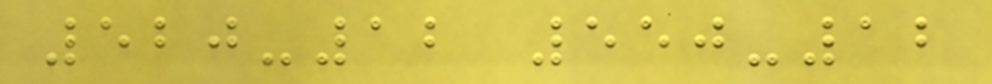520-12 550-12
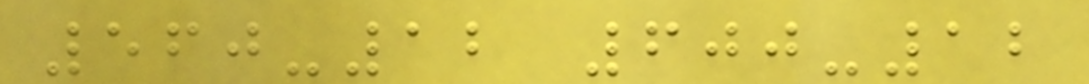560-12 600-12
